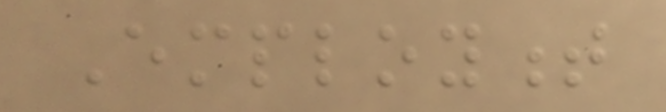Employment
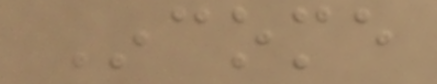Income
